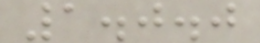1.0.0
